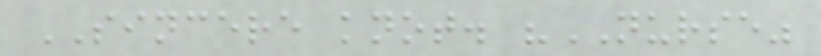SINCERE knot. "NURSE"
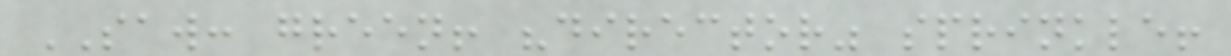SAW: green! "director" sprinkle!
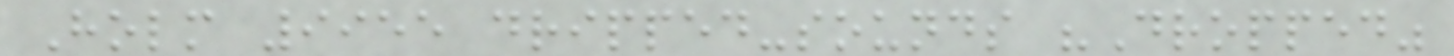Holm 9955 dripped-sounds "Dropped"
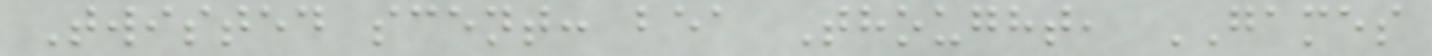Twisted scent: bea Thought, GAMES
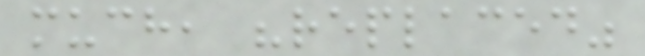much, "replaced"
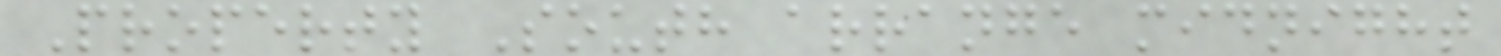Property South arrange midnight
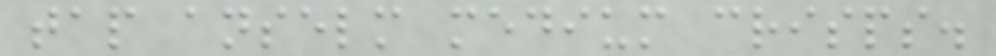tap anselm medium crisps.
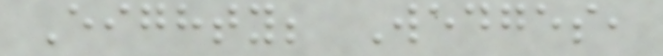Eighty; Wedges,
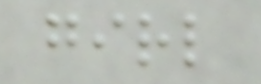girl
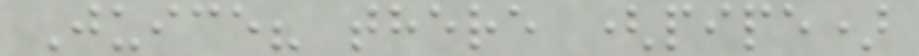Juice? there (pipe)
